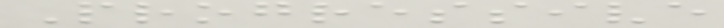Progressive
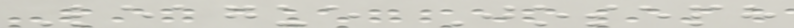League Joseph
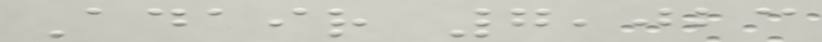Adair 7,023
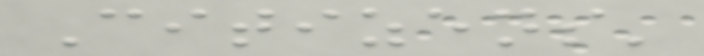Citizens'
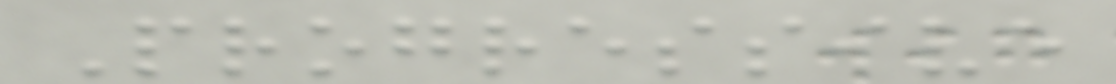Progressive
